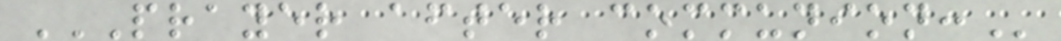PRAYER AFTER COMMUNION:
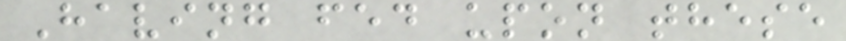Having fed upon these
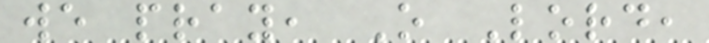we pray, O Lord,
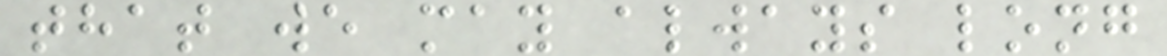that we may always long
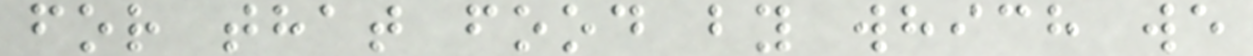for that food by which we
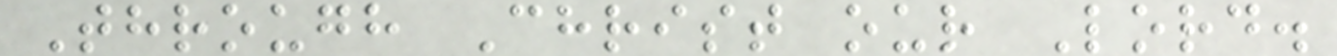Through Christ our Lord.
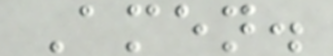Amen.
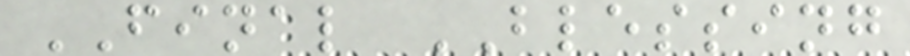FINAL BLESSING
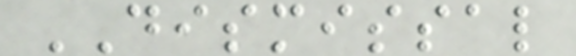DISMISSAL
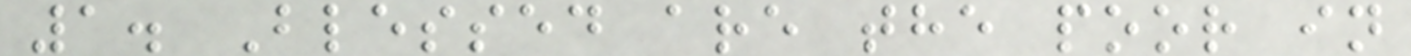1. Blessed are the poor in
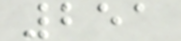251
